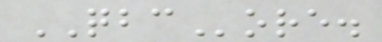QBCore.
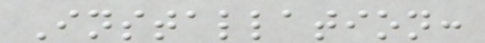Installation:
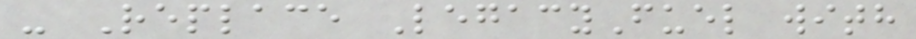- Replace LegacyFuel with
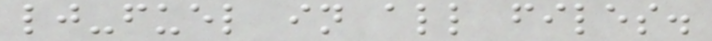lj-fuel in all files.
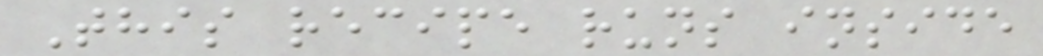This recipe runs inside
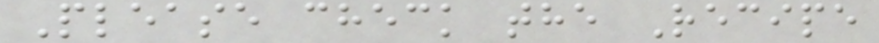Please check the Recipe
